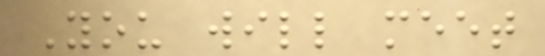You will meet
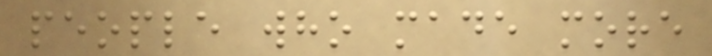people who made more
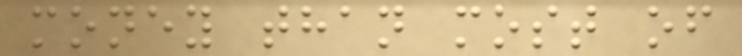money than most of
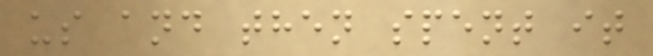us and then spent it
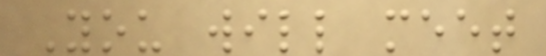You will meet
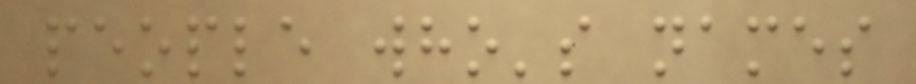people who's names
